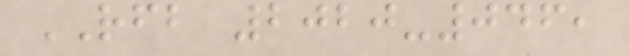RFB 2020-046,
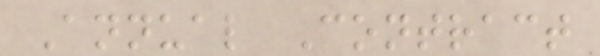Annual Contract
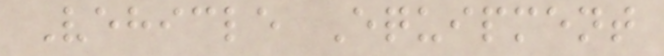Vehicle Equipment
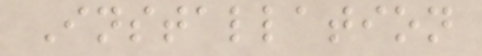Installation
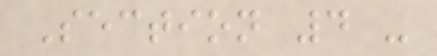Section 4 -
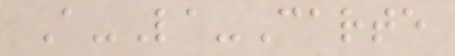A-La-Carte
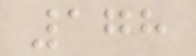178
